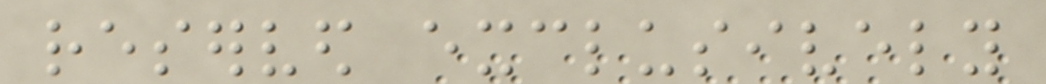reserved exclusively
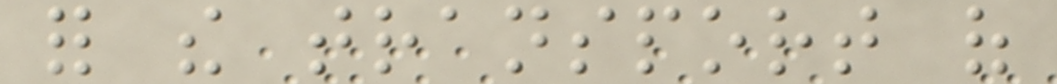for the transport of
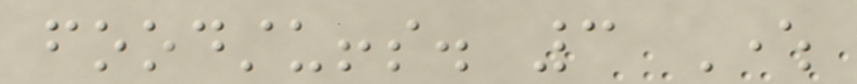foodstuffs. 3 Where
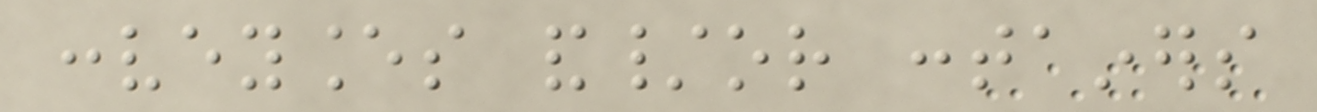conveyances and/or containers
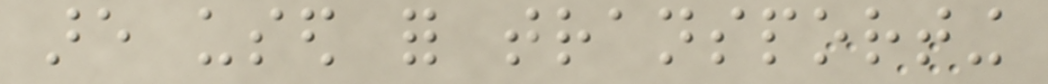are used for transporting
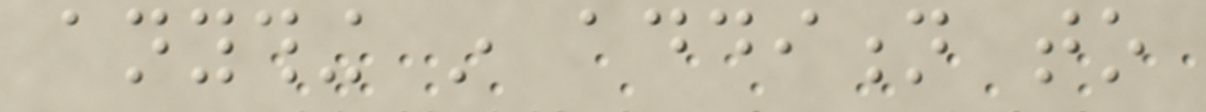anything in addition to
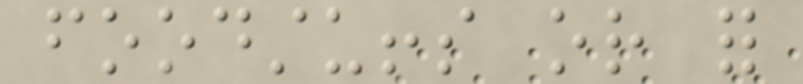foodstuffs or for
